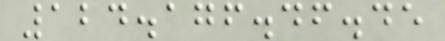124.176.46.45
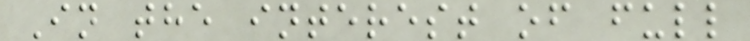In the interest of full
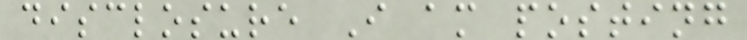disclosure I am posting
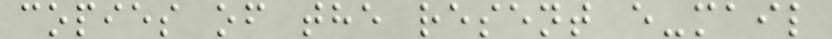copies of the resent e-mail
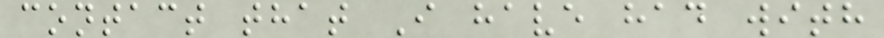contact that I have had with
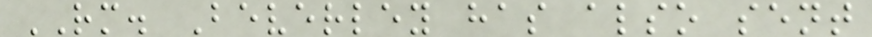RM. Beverley has also sent
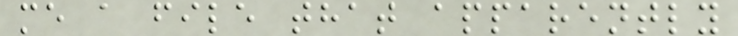me a file that apparently
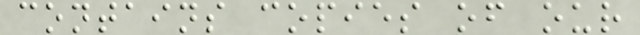contains copies of our
